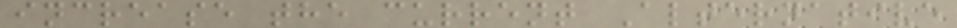increase the current Alternative
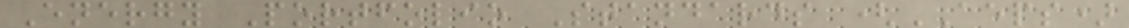Energy Portfolio Standards (AEPS)
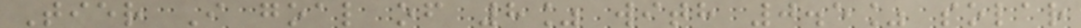Tier I goal of 8% with 0.5% solar
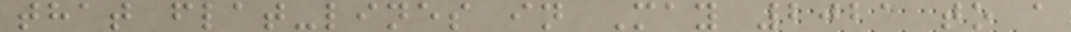that flat-lines in May 2021 to a
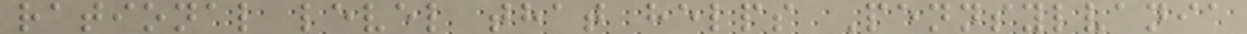rational level that helps Pennsylvania
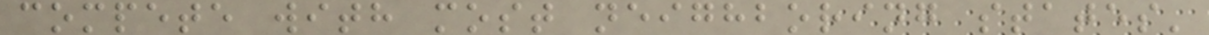compete with most neighboring states'
